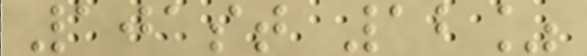101st 12%
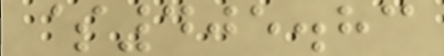$405.83
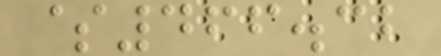$466.32
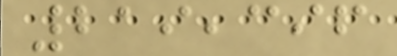219,396
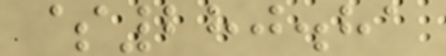$280.81
